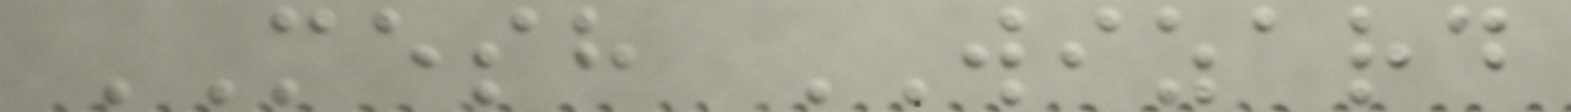MESH WIZARD
